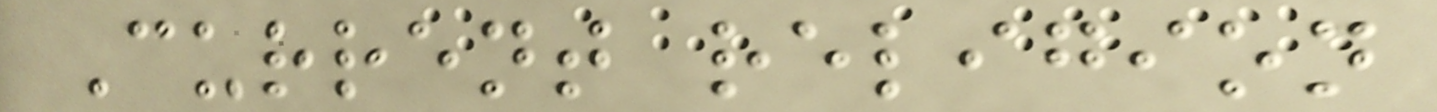Current religion
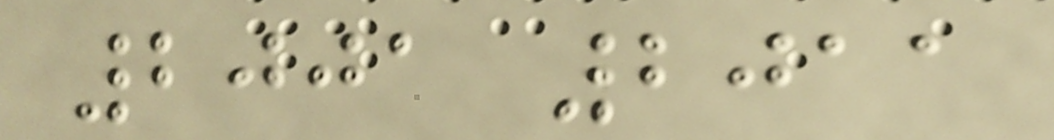2001 2011
